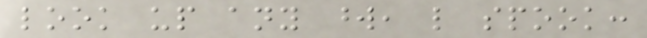look up any word, like spook:
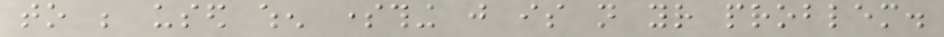to be used when something just is not your problem.
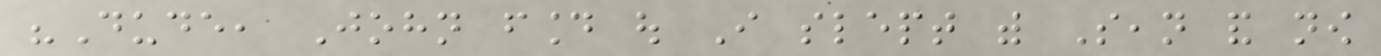"Dude, John found out I slept with Sean and now
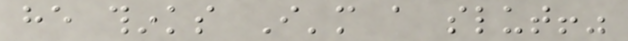he thinks I'm a slut!"
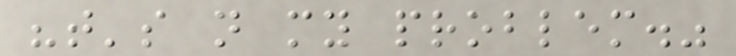"that's not my problem."
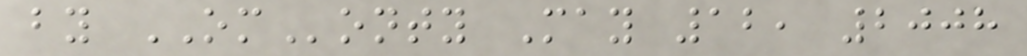by OMonty May 12, 2008
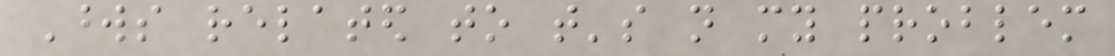Words related to that's not my problem
